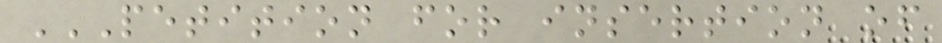PETITION FOR INSERTION OF
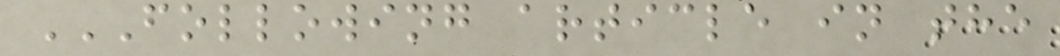FOLLOWING ARTICLE IN THE
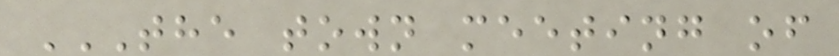THE TOWN MEETING OF
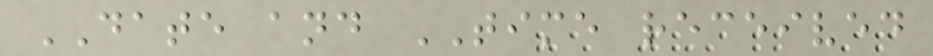DATE and TIME received
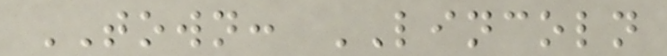TOWN: LINCOLN
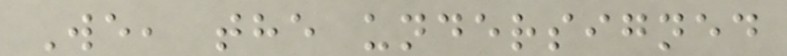We, the undersigned
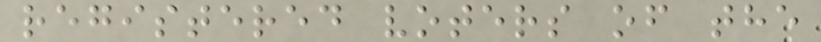registered voters of the
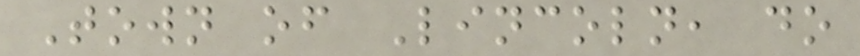Town of Lincoln, do
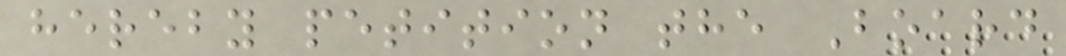hereby petition the Board
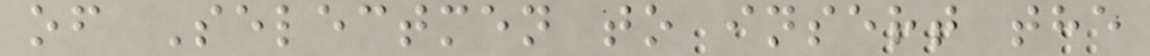of Selectmen to insert the
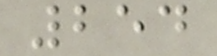254
